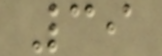39
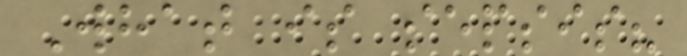What is sepsis?
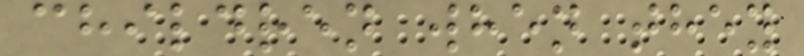children when they
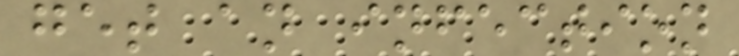get an infection
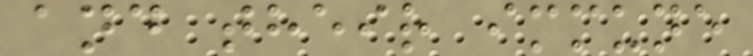and their immune
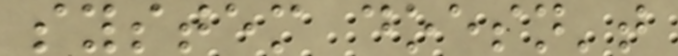system doesn't
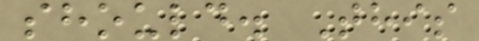should. This
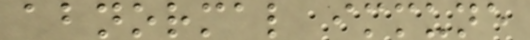abnormal immune
